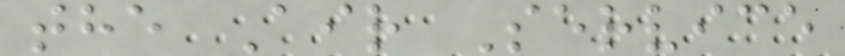the Air Service
